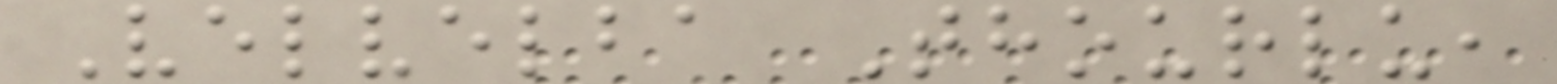Velvelba Thourlu,
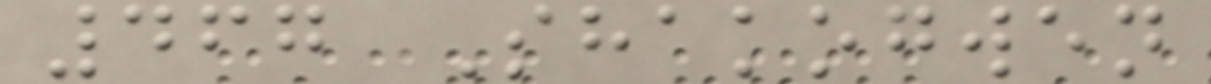467 Shakogwen
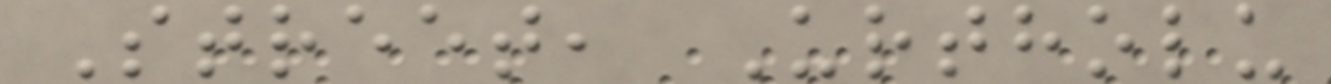Street, Urtholu
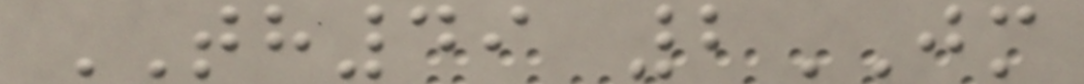TH49 2JM
